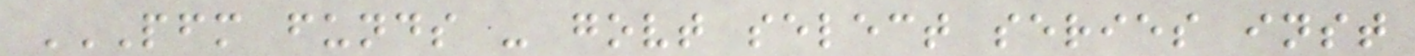PFM FUNDS - GOVT SELECT SERIES INST
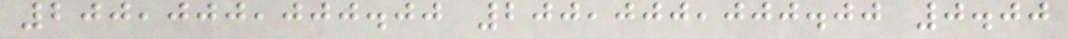200,000,000.00 200,000,000.00 0.00
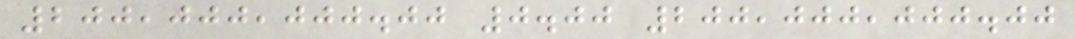200,000,000.00 0.00 200,000,000.00
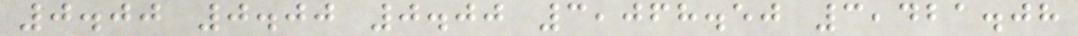0.00 0.00 0.00 3,068.50 3,421.08
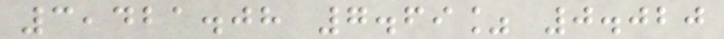3,421.08 7.69% 0.020
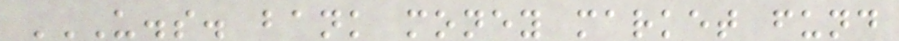U.S. BANK MONEY MARKET FUND
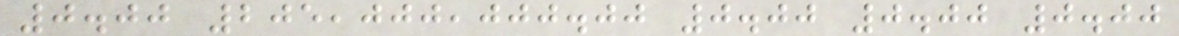0.00 205,000,000.00 0.00 0.00 0.00
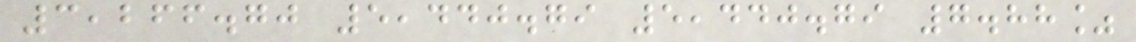3,266.70 5,440.79 5,440.79 7.88%
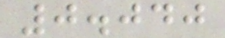0.040
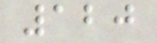120
